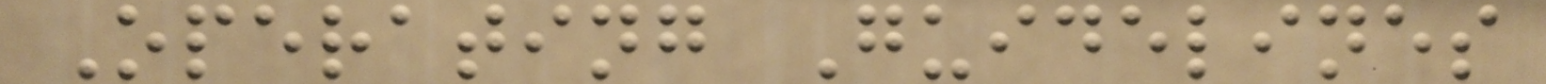Operating Guidelines
